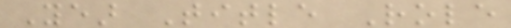Year Title Role
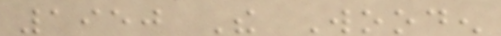1950 The Wooden
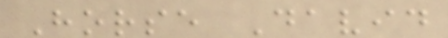Horse David
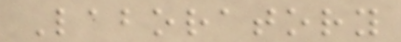Laboratory
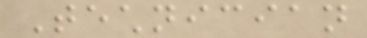Technician
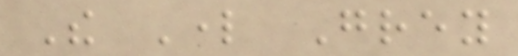The Lord Grey
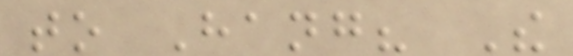to Hang? The
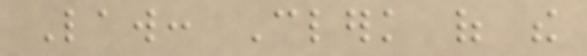Law: Clerk of the
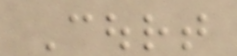Court
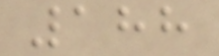188
